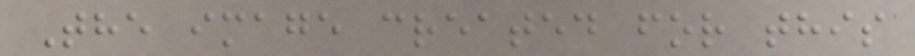The image created for this
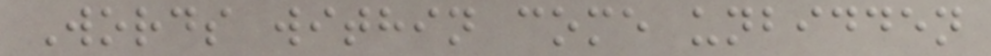Words within come unbidden
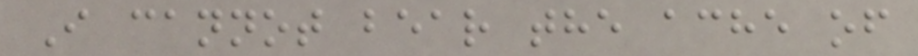I cannot bear the ache of
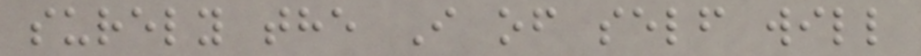surely the I of self will
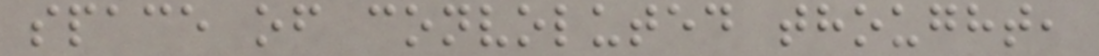space of convoluted thought,
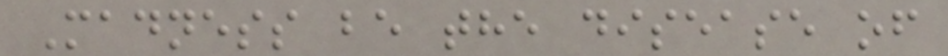Madness be the disease of
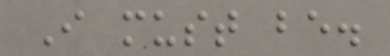I must be.
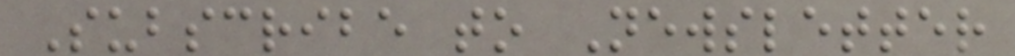Subscribe to Newsletter
